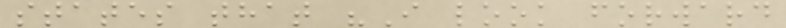states that "I look forward
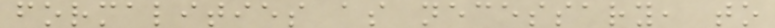formalities as necessary, to
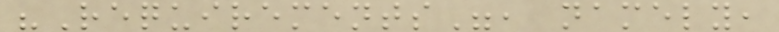"Requirements", namely,
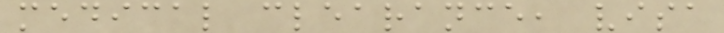medical clearance, visa
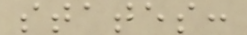states:
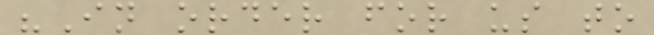"In order for us to
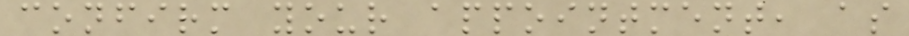confirm your appointment, as
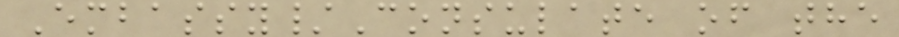Embassy/Consulate of the
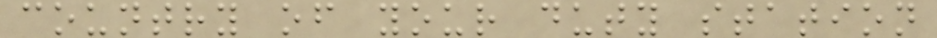country of your duty station
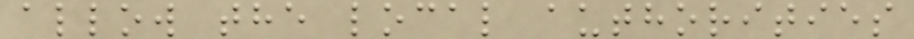allow the local authorities
